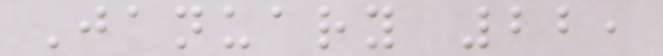January 22,
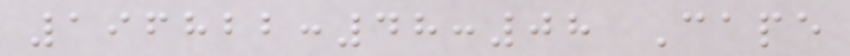196822:48:08 Cape
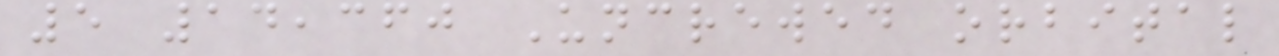5 14,360 Uncrewed orbital
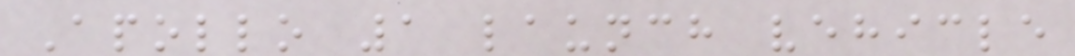Apollo 1 launch vehicle
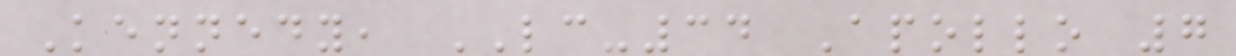Kennedy, LC-34 Apollo 7
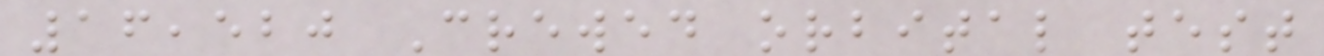16,520 Crewed orbital test
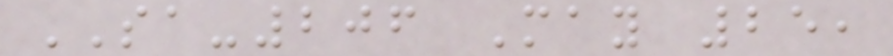SA-206 May 25,
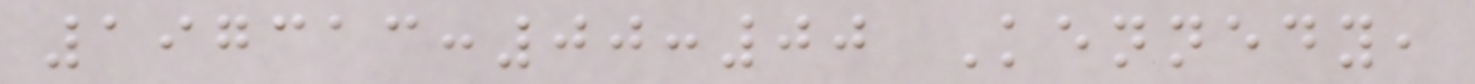197313:00:00 Kennedy,
